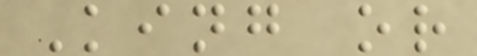King or
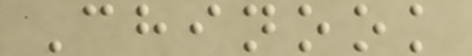Chinook
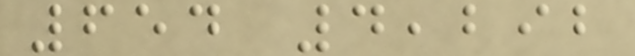654 4,292
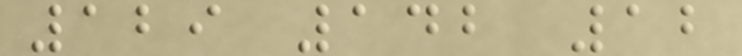129 142 12
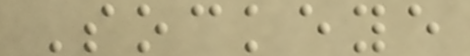Sockeye
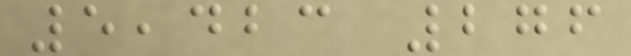5,423 276
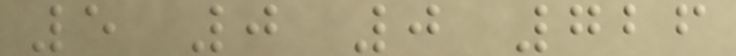5 0 0 726
